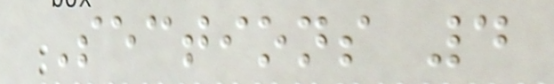Sections 4
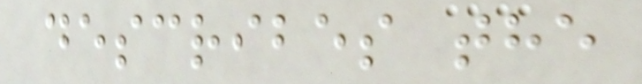describes the
